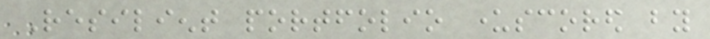Resilient portfolio underscored by
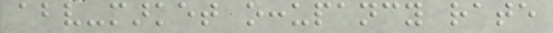above-market occupancy rate
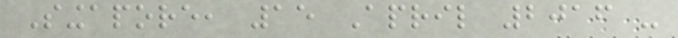Singapore, 15 April 2016 -
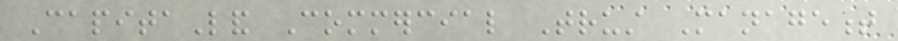CapitaLand Commercial Trust Management
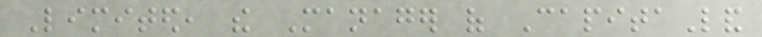Limited, the Manager of CapitaLand
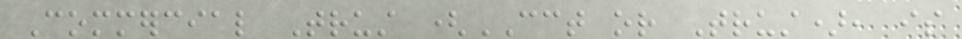Commercial Trust (CCT or Trust), is
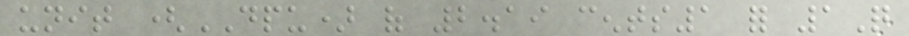unit (DPU) of 2.19 cents1 for 1Q
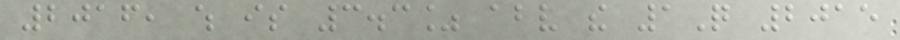2016, which is 3.3% above the 1Q 2015
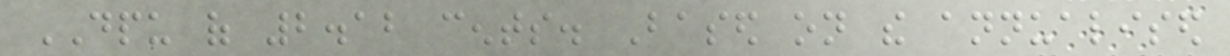DPU of 2.12 cents. Based on the annualised
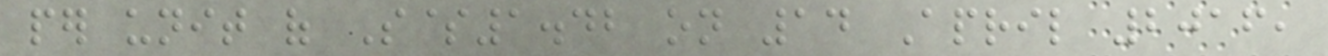per unit of S$1.42 on 14 April 2016,
